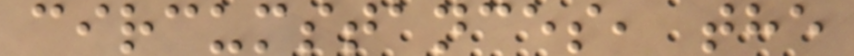circumstances, the
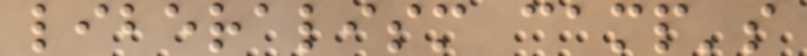liberalism camp's
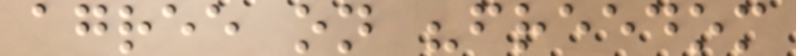agree on "freedom
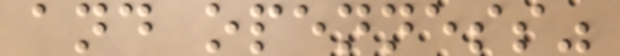and openness"
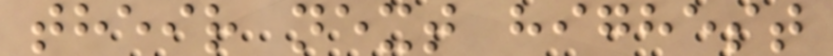their next highest
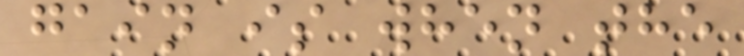gain is when the
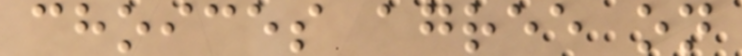choices agree on
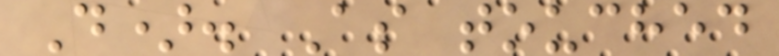D). As touched
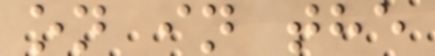on in the
